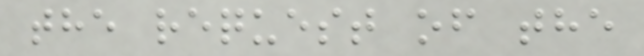the request of the
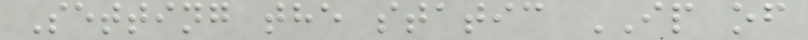Setting the static IP of
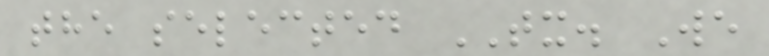the selected TX. We
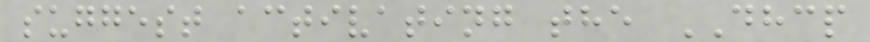suggest activating the DHCP
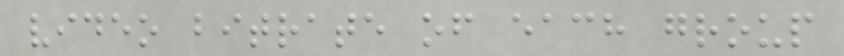video bitrate of each group
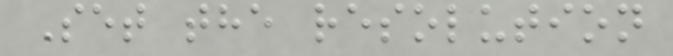Set the resolution
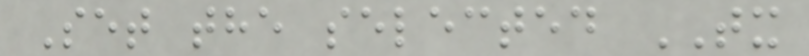Set the selected TX
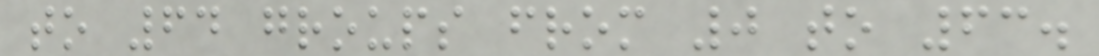to 64 groups from 0 to 63.
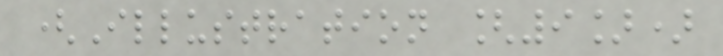(Illustration [9])
